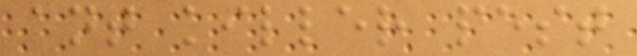ant killer pest
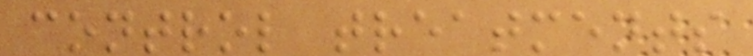control treatments
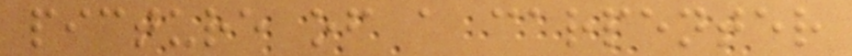picture of a carpenter
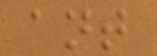ant
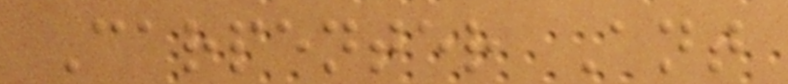Carpenter Ant
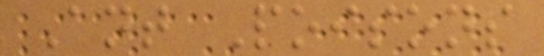Ant Poisons
